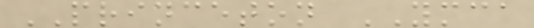PRINCETON YMCA
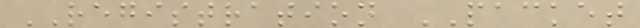REGISTRATION PACKET
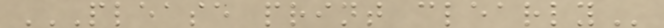PLEASE PRINT CLEARLY
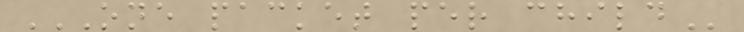ONE PACKET PER CHILD
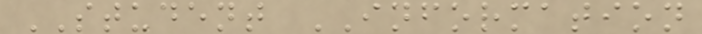STUDENT INFORMATION
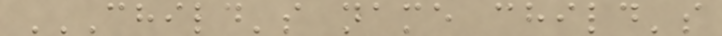CHILD'S NAME CHILD'S
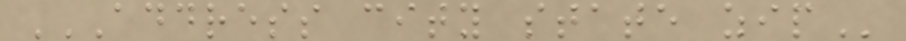ADDRESS CITY STATE ZIP
